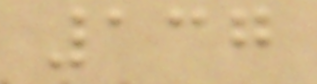137
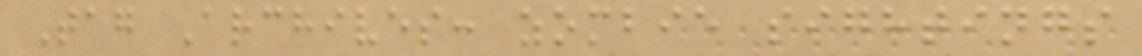Tag Archives: zombie sightings
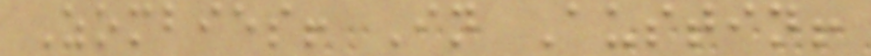Zombies! In Austin!
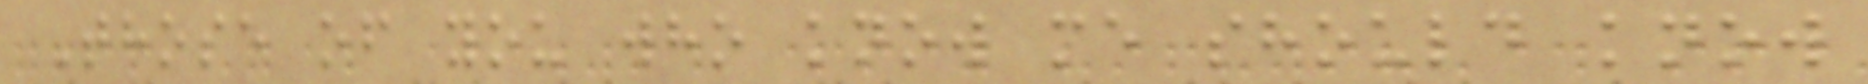Those of you who know me should know
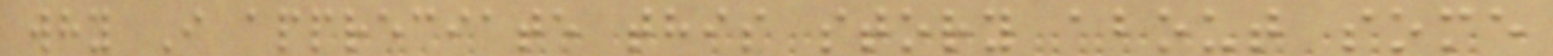why I appreciate this story about some
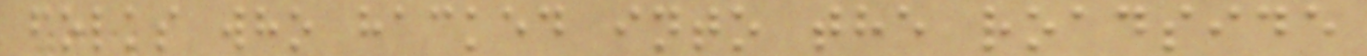folks who hacked into the roadside
